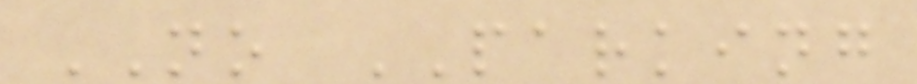NO PARKING
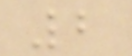2
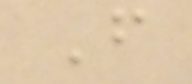F
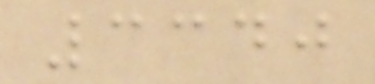3340
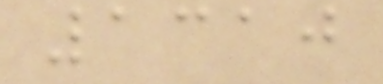1310
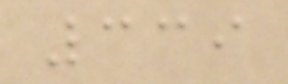339
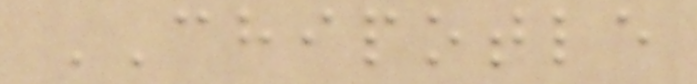CHIPOTLE
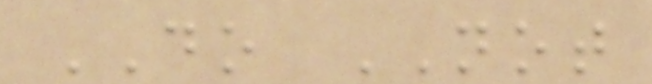DO NOT
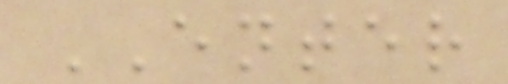ENTER
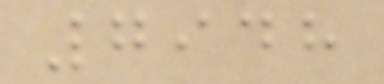7948
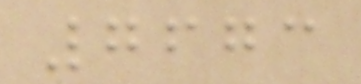7673
